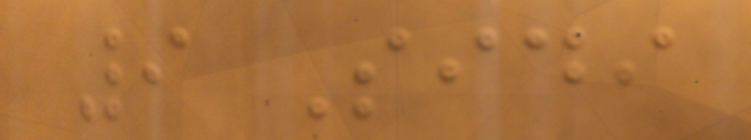9 Sidi
